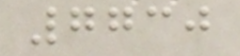7730
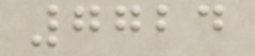7724
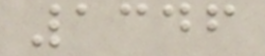1346
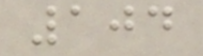104
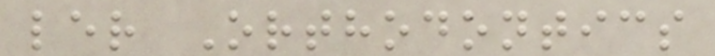ler Orthodontics
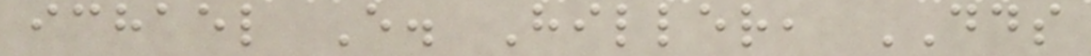ichael E. Hiller, DDS
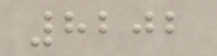8202
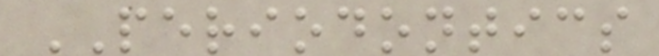PERIODONTICS
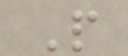P
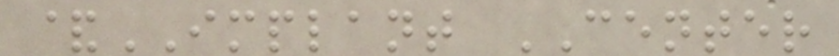&IMPLANT CENTER
